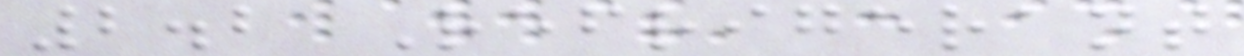2.2 Refrigerant
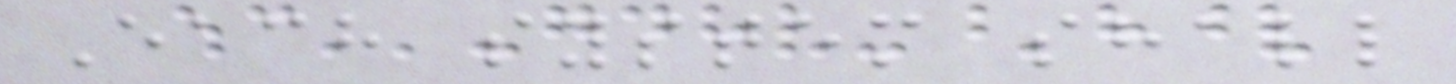Each system shall
